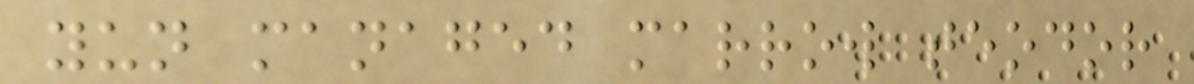yun managed marrow teodor
